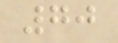70
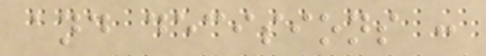and decisions :
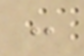:
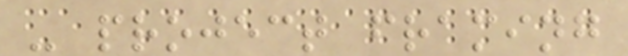- project framing
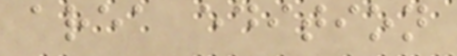area edition
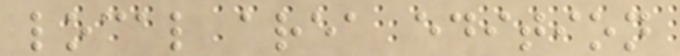local area edition
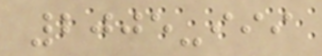2005-iii
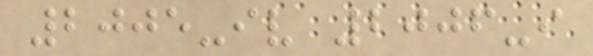2005-iv 2006-i
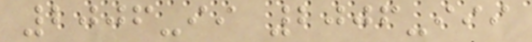2006-ii 2006-iii
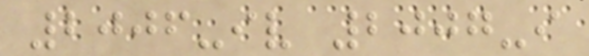2006-iv 2007-i
